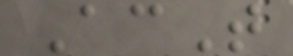AcT
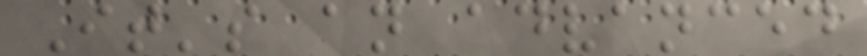It's an advanced
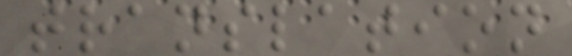translation
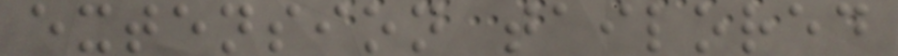extension tailored
